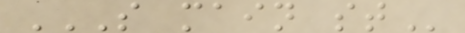S MAIN ST
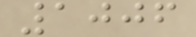1006
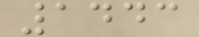1443
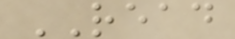READ
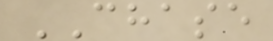CHASE
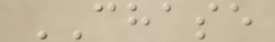CHASE
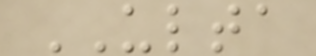ULTA
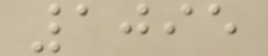1095
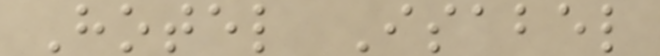Hotel Isabel
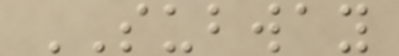SUBWAY
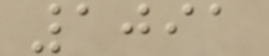1091
